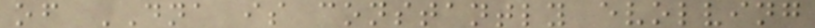of DNA is constantly evolving
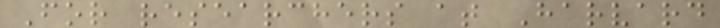For researchers at Harvard
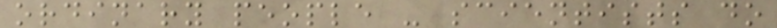ordinary people - scientists do
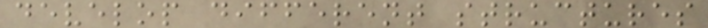develop different structures
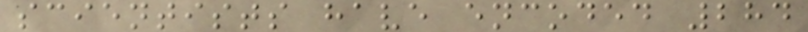scientists have encoded 284
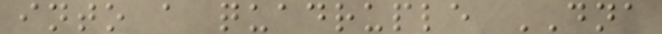into a quadruple DNA
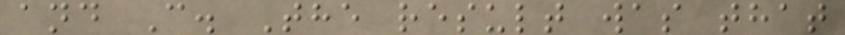and C. The result was that
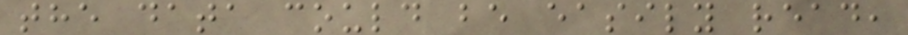the data could be easily read,
